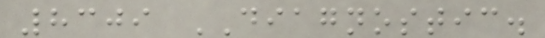8309 DIAGNOSTIC.
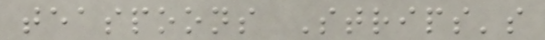teaspoons Strips's
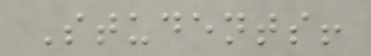Students!
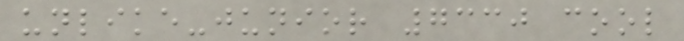unlike-junior 7330 cool
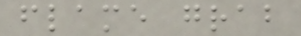flame grab
